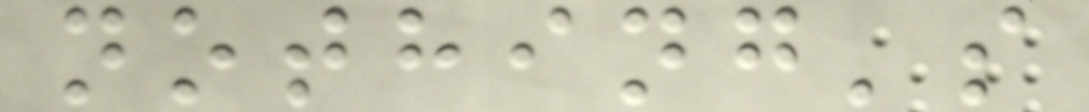nothing's
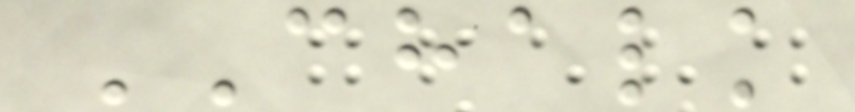CHALK
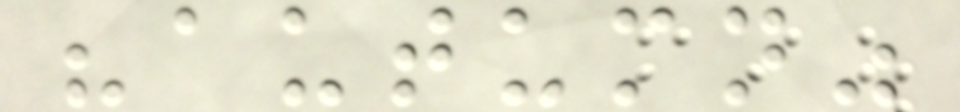"autumn"
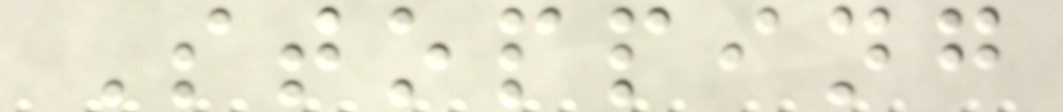Stopping
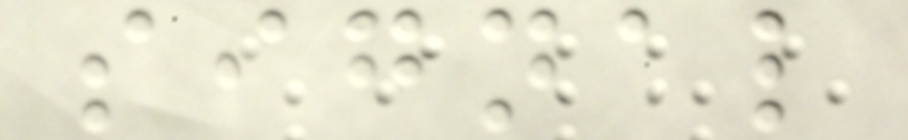signal
